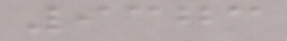9373
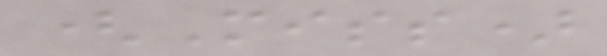(Miss)
